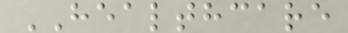HEALTHCARE
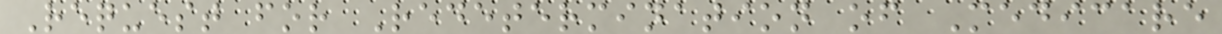Request for Redetermination of Medicare
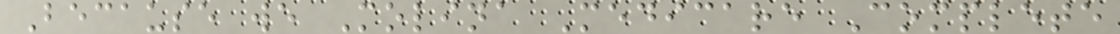Because we Molina Medicare Complete
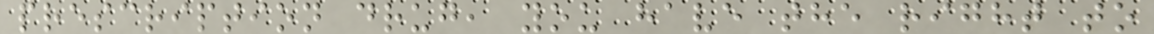prescription drug, you have the right to
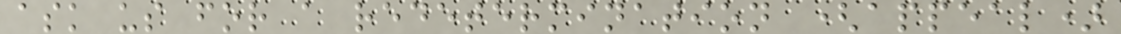ask us for a redetermination (appeal)
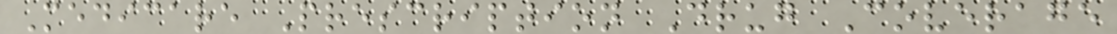Medicare Prescription Drug Coverage
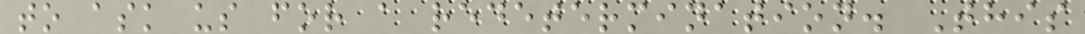to ask us for a redetermination. This
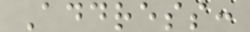Address:
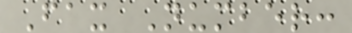Fax Number:
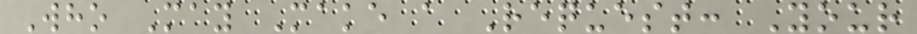Who May Make a Request: Your
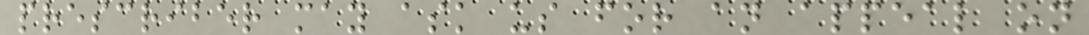prescriber may ask us for an appeal on
